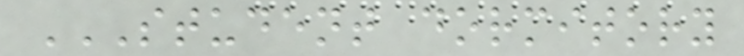STUDENT DORMITORY
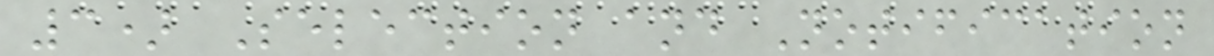3) Selection and Notification
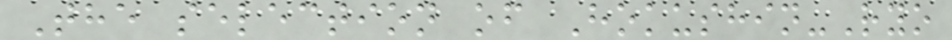The selection of Hokushin-Ryo
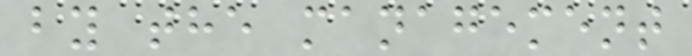by the management
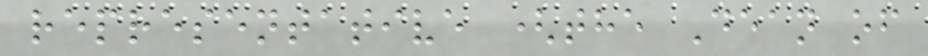representative (the Dean of
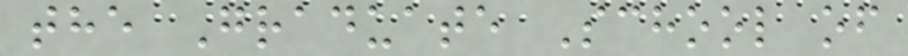the Graduate School of
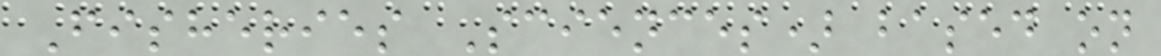Fisheries Sciences) based on
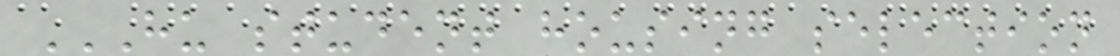HU STUDENT HOUSING SELECTION
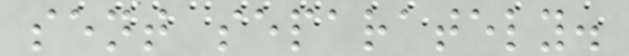sent separately.
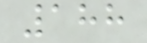188
